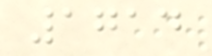1714
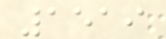1519
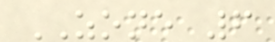ZONE 6
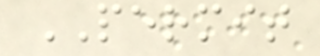PERMIT
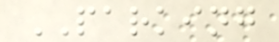PARKING
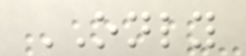ONLY
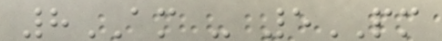8AM - 5PM
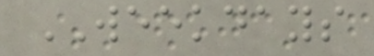WEEKDAYS
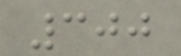300
